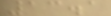13.1
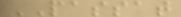PASSAT
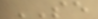SE
